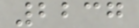2237
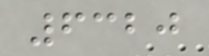6320
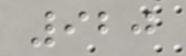920
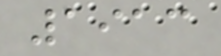1913
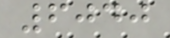6040
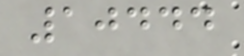10444
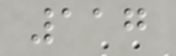117
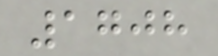1708
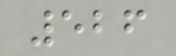526
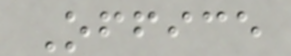Office
